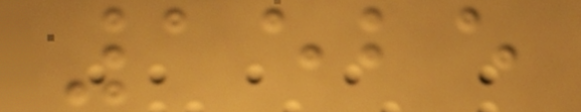1525
